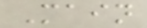Main
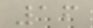16
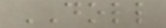DOLL
